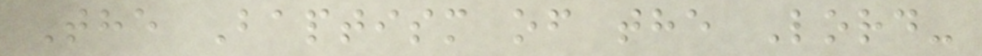The Baptism of the Lord-
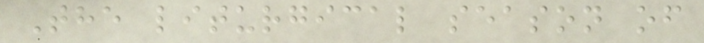The liturgical season of
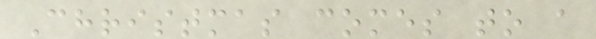Christmas comes to a
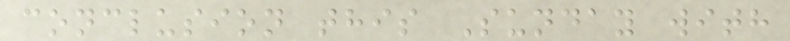conclusion this Sunday with
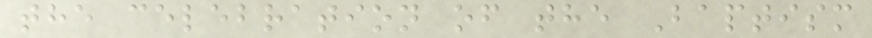the celebration of the Baptism
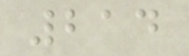214
